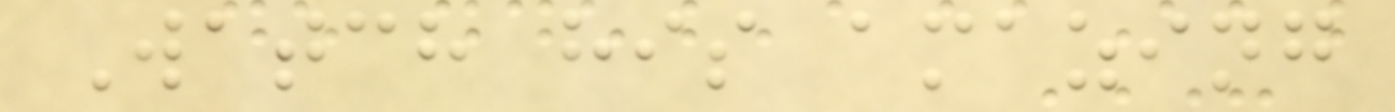Watch his amazing
